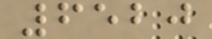6520
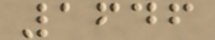1646
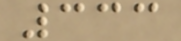333
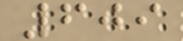609
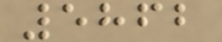5862
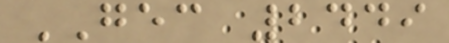GEC 2449
